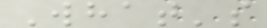What's
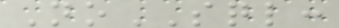NoSQL:
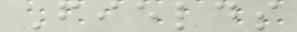Fields
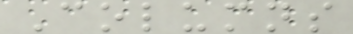Columns
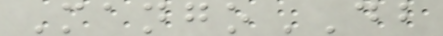MangoDB
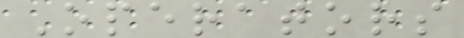Operators
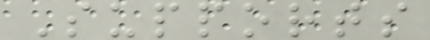Supports
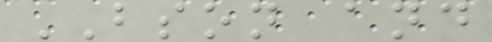BSON and
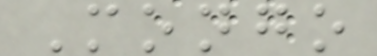Mongo
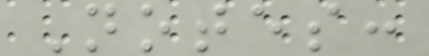Notes:
